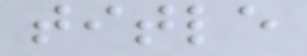title
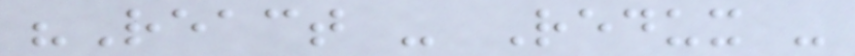"React - Redux -
